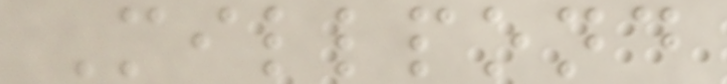Millpond
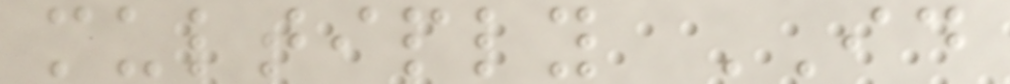multiply ID
